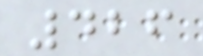426
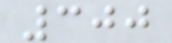300
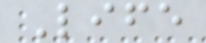Life
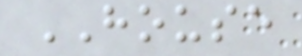HOUSE
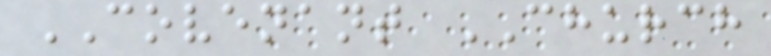COVENANT CHURCH
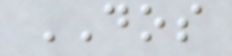DOS
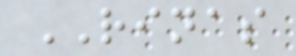RINAS
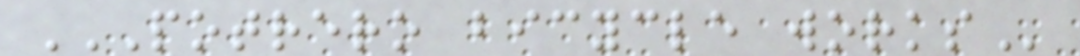POTRERO BICYCLE WORKS
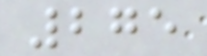275
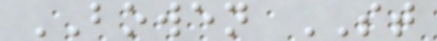BOWEN ST
